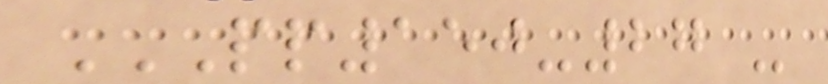PP150-27 -
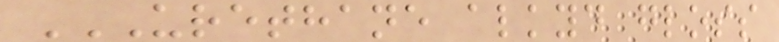URETHANE ALKYD GLOSS
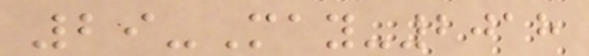29-May-2018
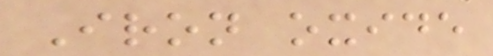Iron oxide
